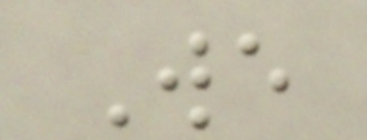We
